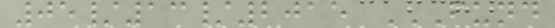05/13/2015 FUND
